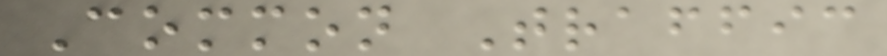Common Traffic
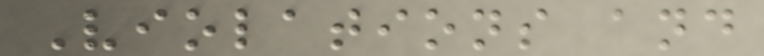Violations and
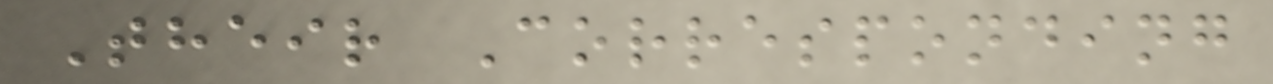Their Corresponding
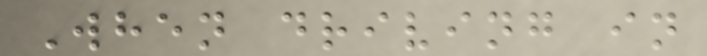When driving in
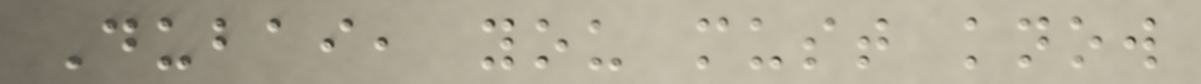Dubai, you must know
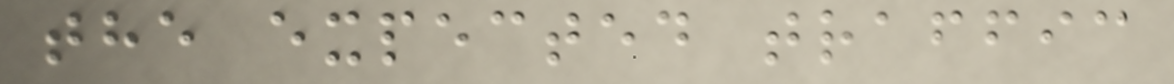the expected traffic
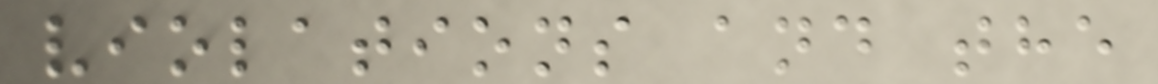violations and the
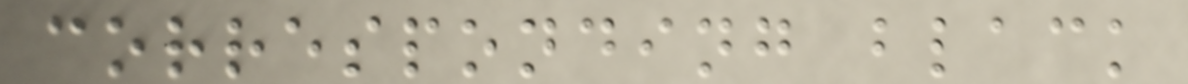corresponding black
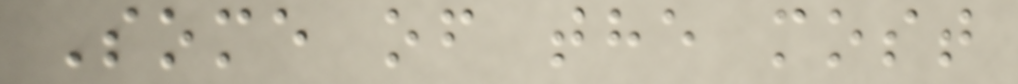Some of the most
